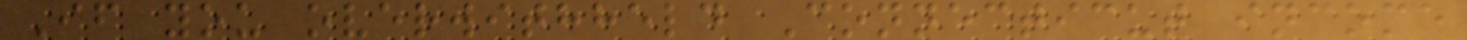If you overwithheld Connecticut income
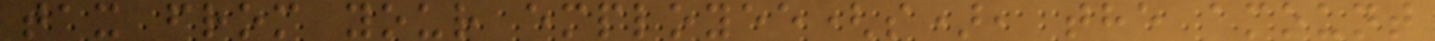tax from your employee(s), the amount
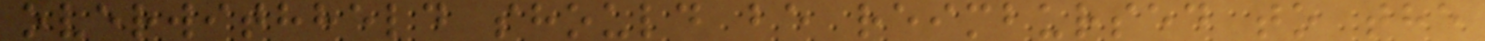overwithheld should be reimbursed to the
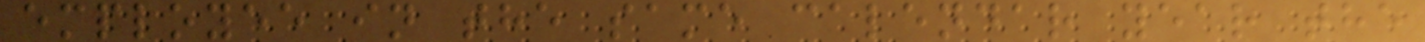employee in the same calendar year the
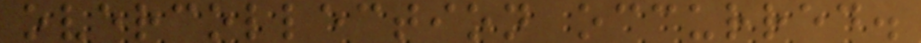overcollection occurred.
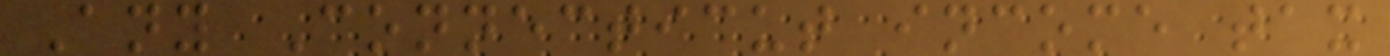Any Connecticut income tax
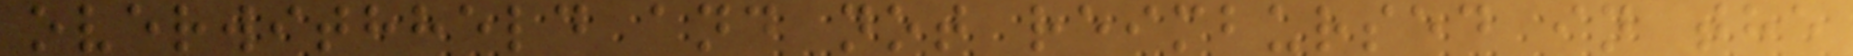overwithheld and not reimbursed in the
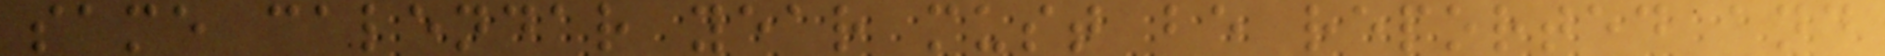same calendar year must be reported and
